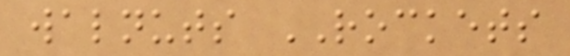walnuts ROCKETS
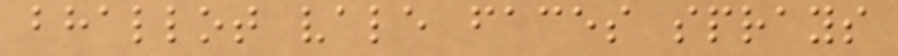bhallot vale faces sprays
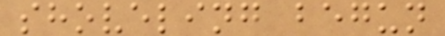shoveling begun
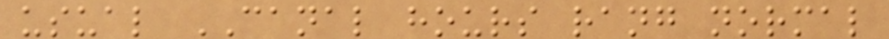usual CANAL hours rang normal
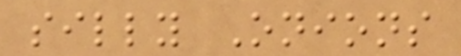silly Onions
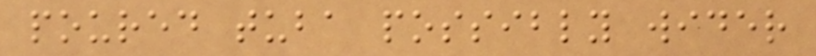poured tuba possibly wider
